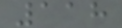118
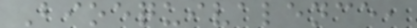Bioequivalence,
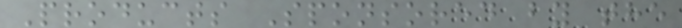Products Sponsored by the
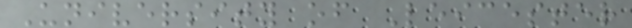University of Leicester
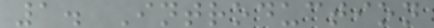1. Introduction
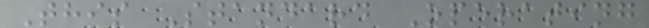This Standard Operating
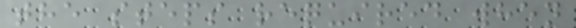the steps required when
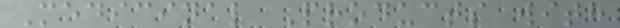Medicinal Products with
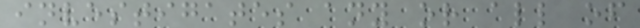investigates any or all of
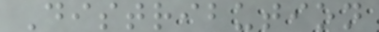Distribution
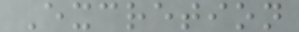Excretion
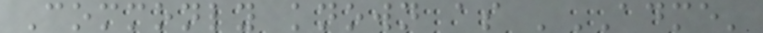Commonly known as 'ADME'
